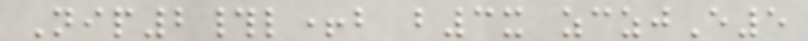Nip2#l+b b3x zczjE5
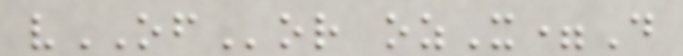vOFor ozX=D
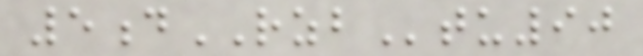5dRZBtu90
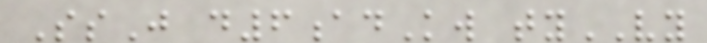SsJ d6adKw tyVY
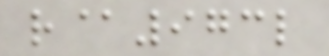r@973l
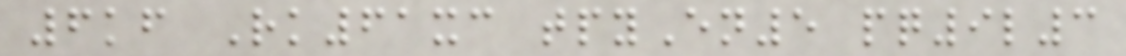6kf Rk61xc tpyEn5 pq9l3
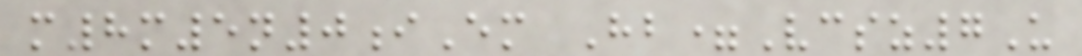m8m5n0iEm Hb=Vcsz7U
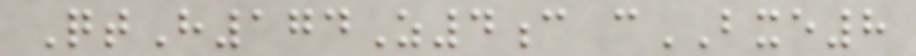QtH174Z4c cBXE8
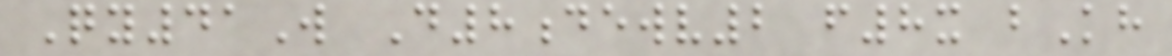Qy41W D8dewv2 f8x bKh
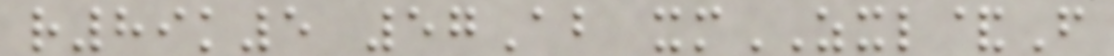r89k5 57Ab xmZXL&F
